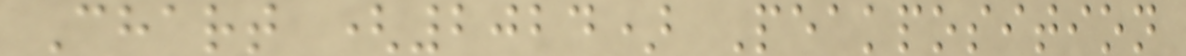Chart (2024) Peakposition
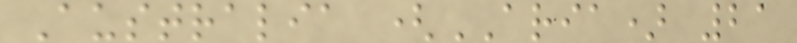Australia (ARIA) 21
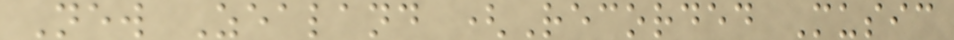New Zealand (Recorded Music
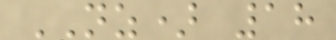NZ) 18
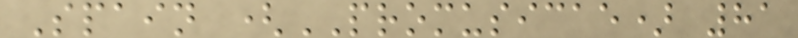Spain (PROMUSICAE) 81
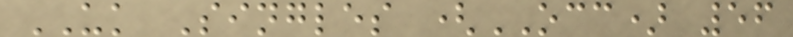UK Singles (OCC) 56
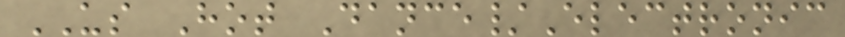US Hot Dance/Electronic
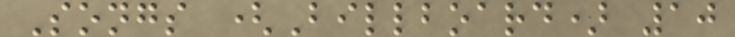Songs (Billboard) 10
